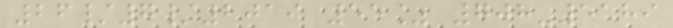26/7/2019 55% 708-5189
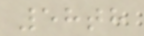58th
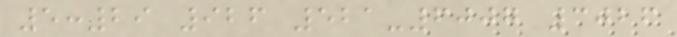5:29 926 521-6007 3026
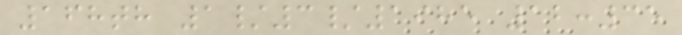168th 1/3/1985 12:35
